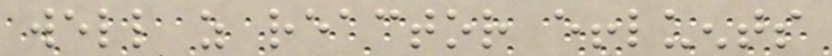well as reactor effluents
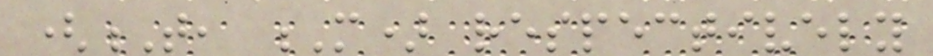(T, M) respectively
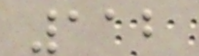112
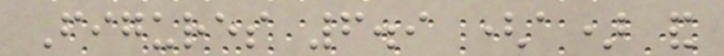Figures 6.9 (a) and
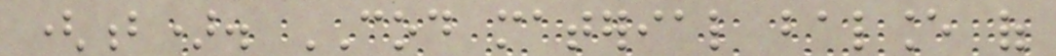(b). COD material balance of
